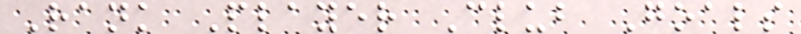Rank Player Club Goals
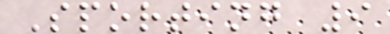Sporting 9
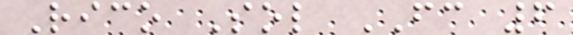Rico Sol FC 6
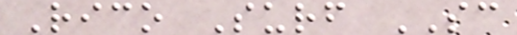Rico Surf SC
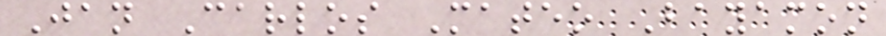Jan Carlos Mateo Bayamon
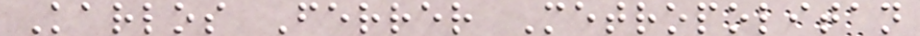Karlos Ferrer Metropolitan
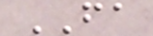FA
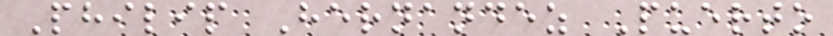Philip Hernandez Puerto
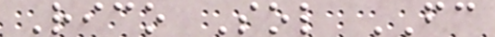Rico Sol FC
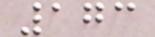173
